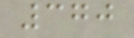370
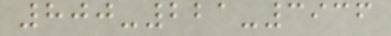800-221-3936
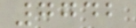7742
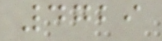4729
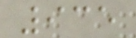935
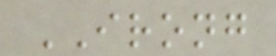IRONG
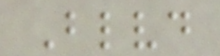Blvd
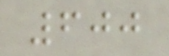600
